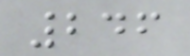246
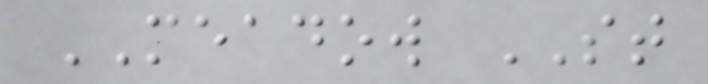MEADOW ST
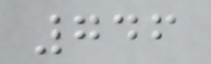746
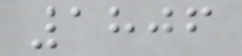1806
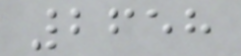2658
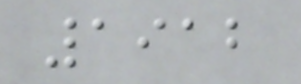1912
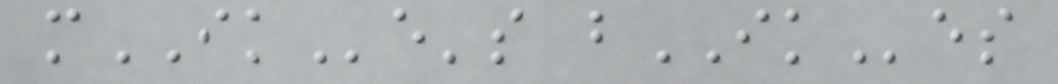mIKe's bIKes
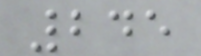245
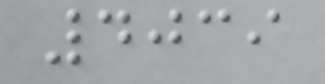4039
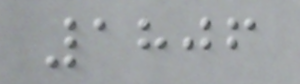1806
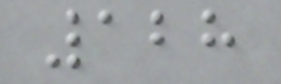128
